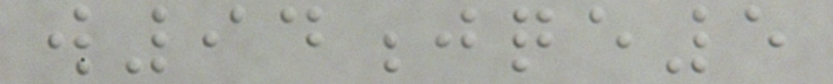w94jqe5
